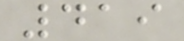419
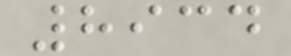8934
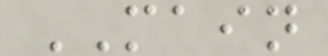MAIN
